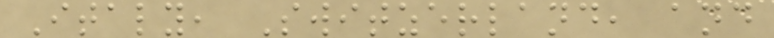Italy, Switzerland, and
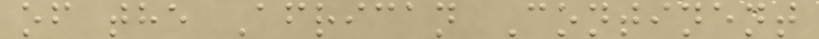of the African Continent
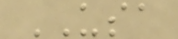USA
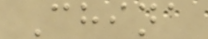China
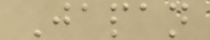Japan
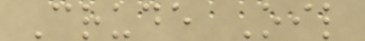Crude Oil
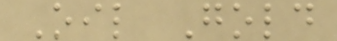Oil Gold
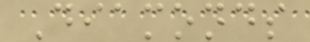Diamonds
